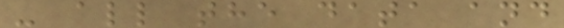- all the data and
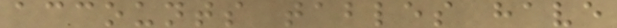accounts tables have
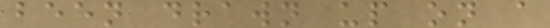been drawn up on a
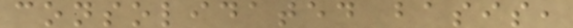consolidated basis,
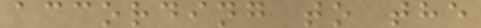according to the
